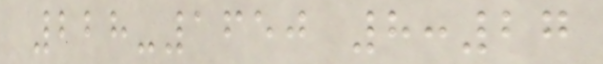228-1650 8:27
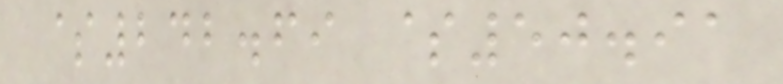$242.69 $50.91
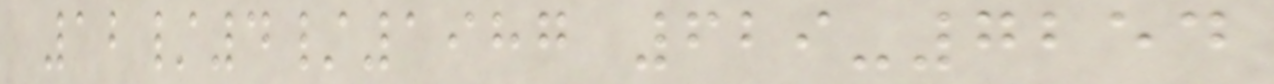12/4/1987 629-7254
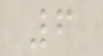6
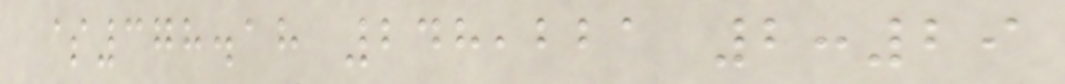$378.18 248,221 2:29
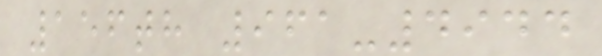156th 961-4944
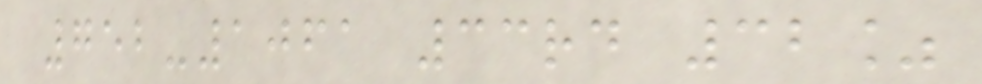752-1061 33rd 32%
